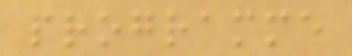programme
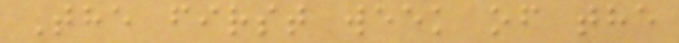The first week of the
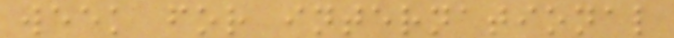week for international
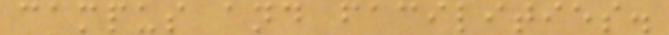campus and facilities.
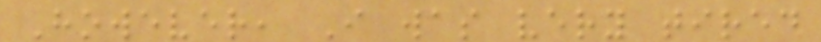However, I was very tired
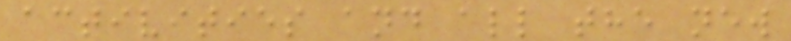activities and all the new
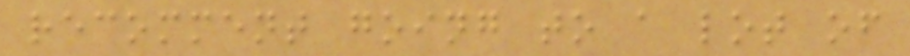recomment going to a lot of
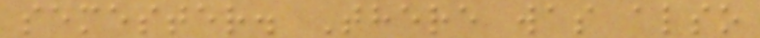semester. There was also
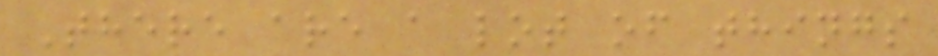There are a lot of things
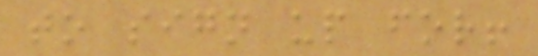to sign up for!
